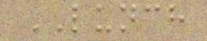LUNCH
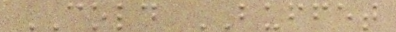COLD BUFFET
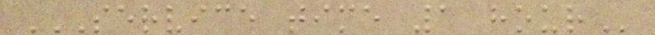SERVICE TIME 1 HOUR
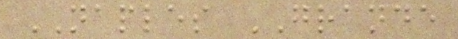NAPLES GRANDE
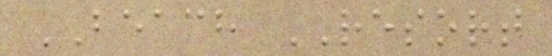BEACH RESORT
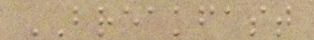BREAKFAST
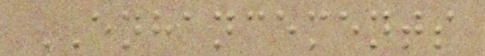ENHANCEMENTS
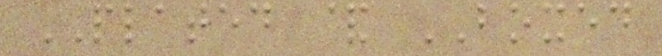PLATED & BOXED
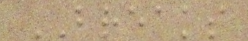BREAKS
